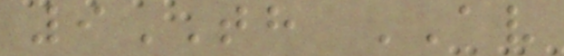9TH AV
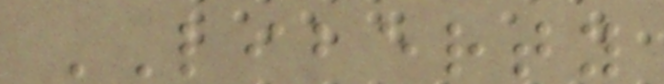LIBERTY
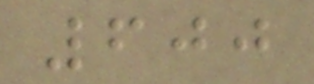600
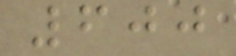600
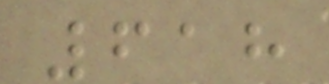618
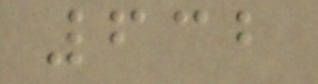632
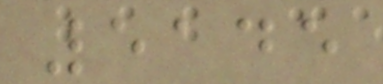5145
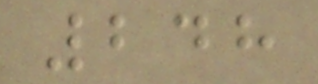248
